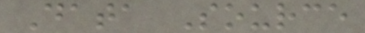Data Source
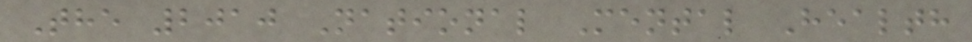The 2010 National Mental Health
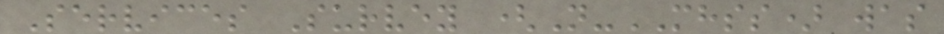Services Survey (N-MHSS) was
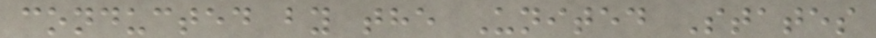conducted by the United States
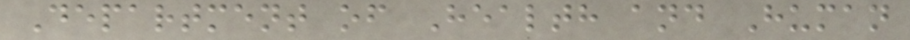Department of Health and Human
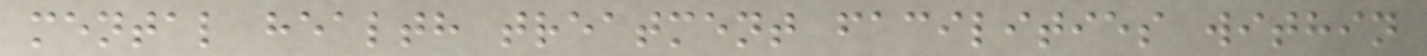mental health treatment facilities within
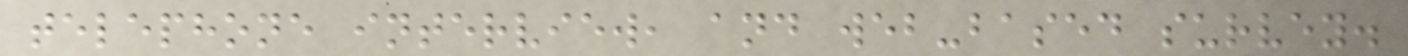telephone interview, and web-based survey.
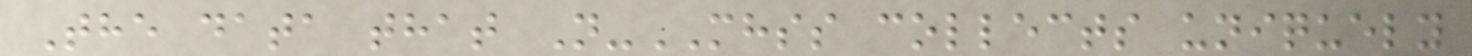The data that N-MHSS collects uniquely
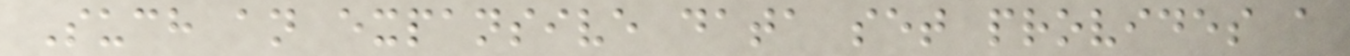Such an expansive data set provides a
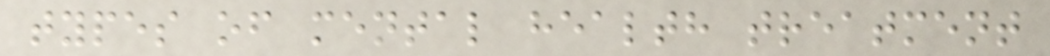types of mental health treatment
